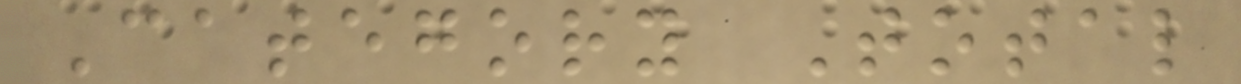Category Total
